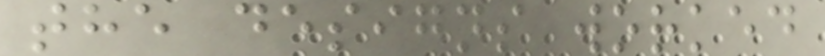the designs worked
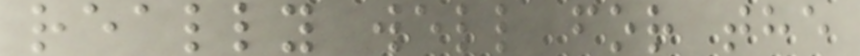really well for the
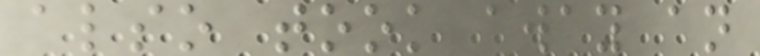also took away an
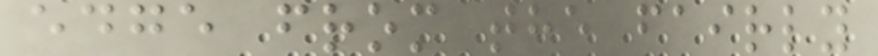edge from the fairly
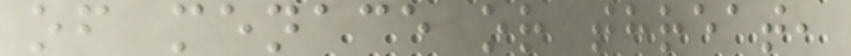of menace or threat,
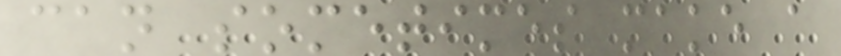can sometimes make a
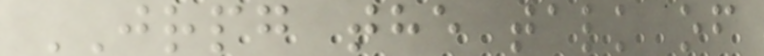JRPG the talk of
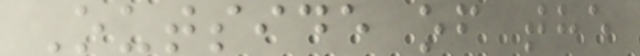Outside of the
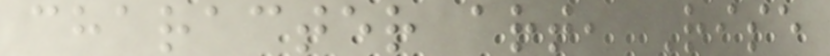character art, Rise
